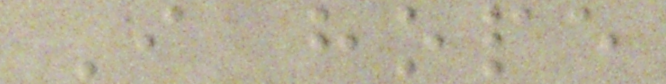I hope
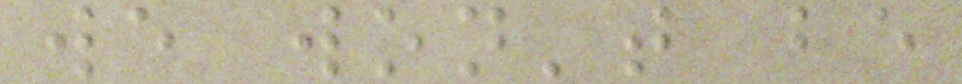we won't be
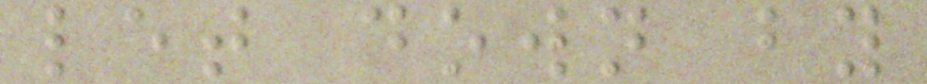let down by
